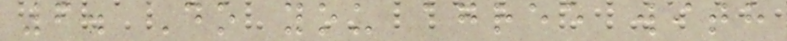6. Do you agree with
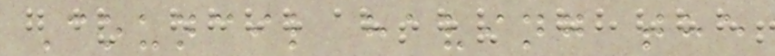Council having the
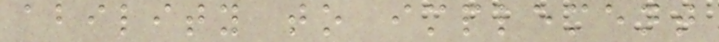ability to implement
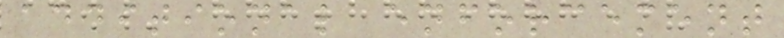additional enforcement
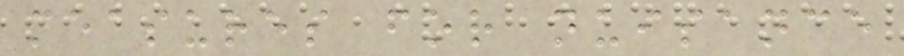measures for nuisance
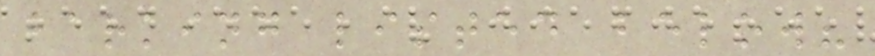barking listed below?
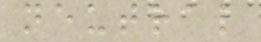neutral
